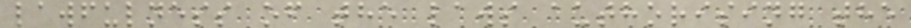lawfulness of the laws authorising the
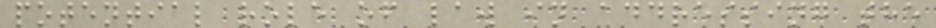potential role of law in addressing the
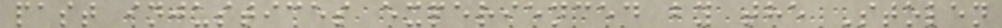past injustices experienced by the Stolen
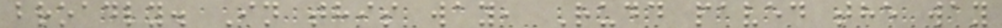broadly. In this way, Rudd paved the way
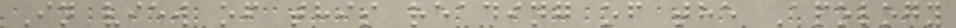In view of this reading of the Apology
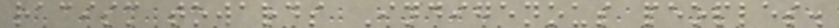racism towards Indigenous peoples.
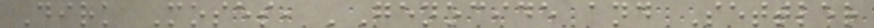Dirk Moses, 'Genocide and Settler
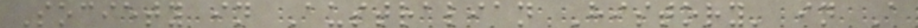Society in Australian History' in A
